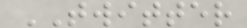TWITTER
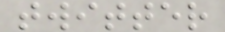twitter
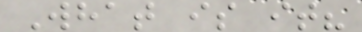What is it?
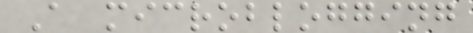A microblogging
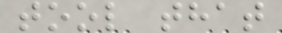tool that
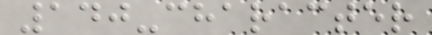140-character
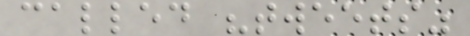called "tweets"
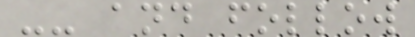-- and follow
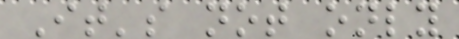It's not only
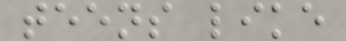teens like
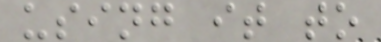using it to
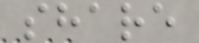share
